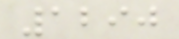1290
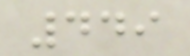449
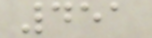451
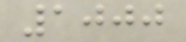1000
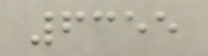6355
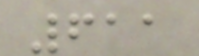611
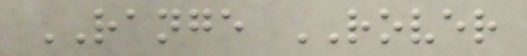RANGE ROVER
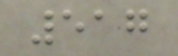517
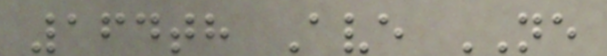164th Ave NE
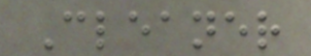Cleaner
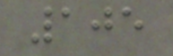105
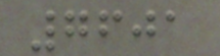7601
